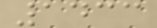1433
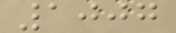1007
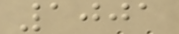1001
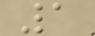1
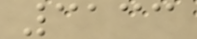3133
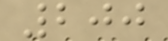200
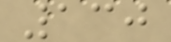130
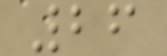26
